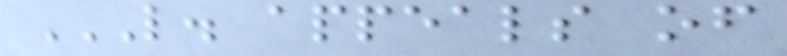L. APPEALS OF
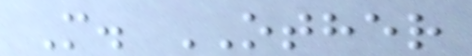M. OTHER
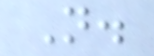N.
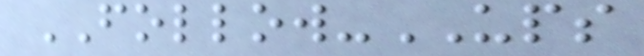FOLLOW-UPS
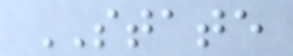STATE
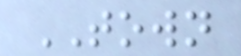TOWN
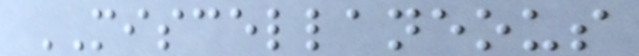MISCELLANEOUS
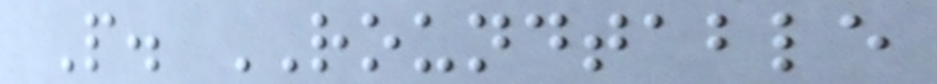P. ROUNDTABLE
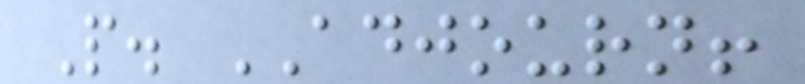P. ADJOURN!
